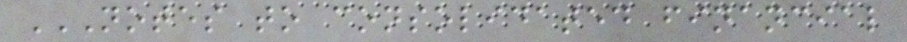NOTES TO CONSOLIDATED FINANCIAL
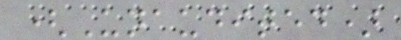(Unaudited)
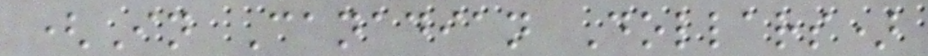(In Canadian Dollars)
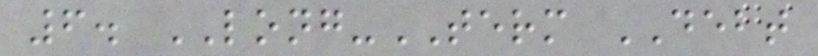6. LONG-TERM DEBT
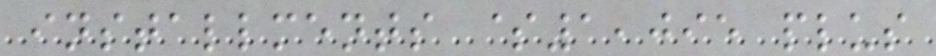installments $1,095 plus
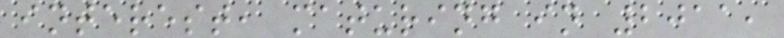interest, maturing in 2011,
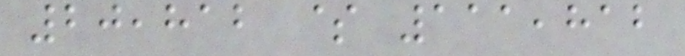20,812 $ 111,812
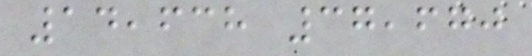14,638 37,670
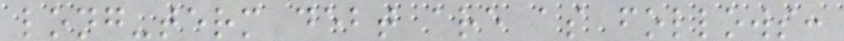long-term debt are as follows:
